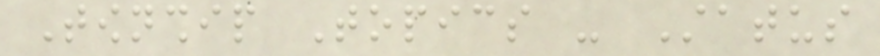Township Topics - Status
